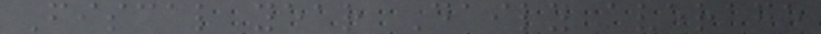Fiscal year Daily average
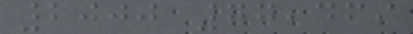2000 77,469
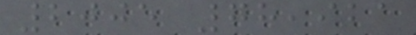2005 78,921
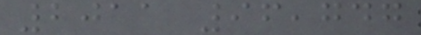2011 96,747
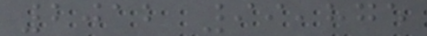2012 99,875
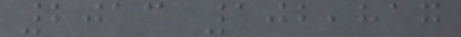2013 102,817
